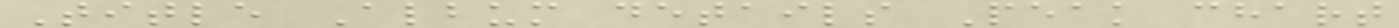Title Album details Peak chart
